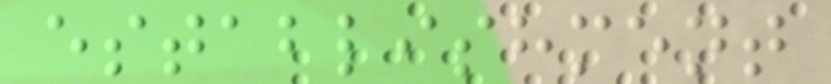establishment
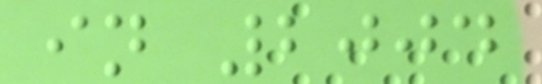in 2004
